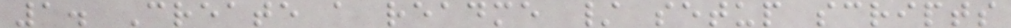1. Create a readme / setup scripts
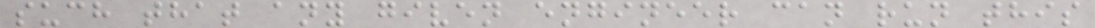such that any given engineer can run this
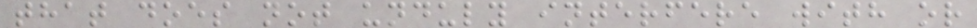that does not unduly interfere with or
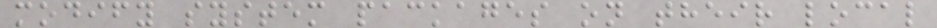modify system packages on their local
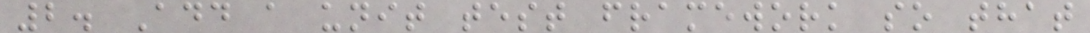2. Add a unit test framework so that
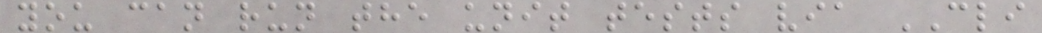you can run the unit tests via CLI
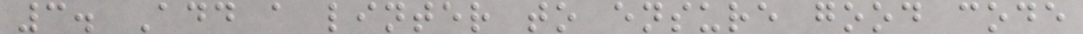3. Add a linter to ensure good code
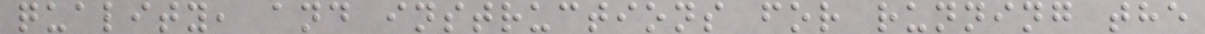quality, and instructions for running the
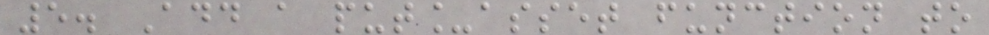5. Add a put_asset function to
